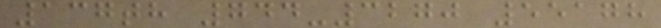137th 744-3270 55178
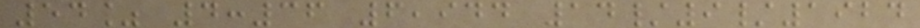54% 4:36 6,944 14/9/1924
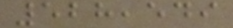528,549
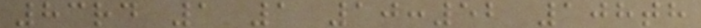83rd 1 1 10:52 108th
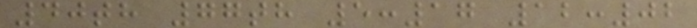40th 77th 5:17 12:02
